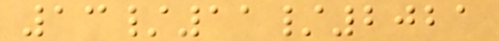13/11/2021
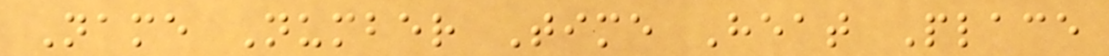Name Number Time Heat Place
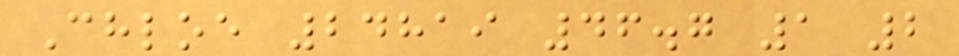Chloe 24819 46.7 1 2
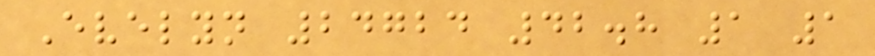Evelyn 24724 42.8 1 1
